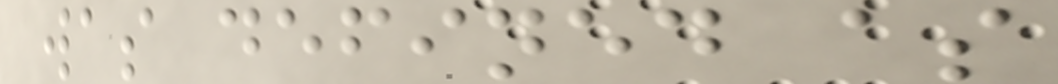was defined as
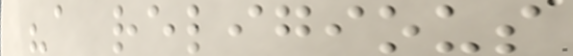"a religious
